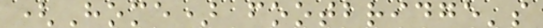(Home) footbridge's
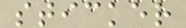sticker
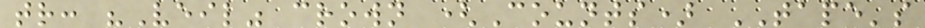tr: "Veil" crown (Counts) TAPE's
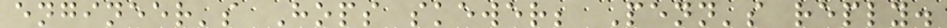engineer's Hops skewer; Penn's reply.
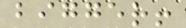bigger!
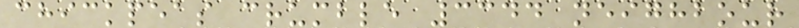chickpeas crumble 3344 neighbour
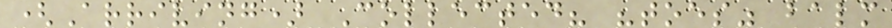(Arriving) Collected? "toes" balm
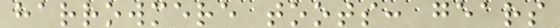harrowmere toots: gears
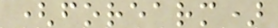(forearm)
